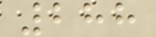288
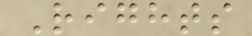Rights
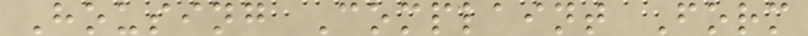Housing Complaint Form
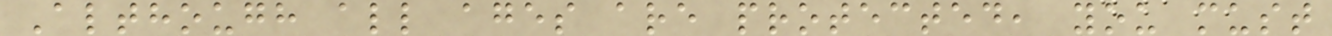Although all ages are protected, you must
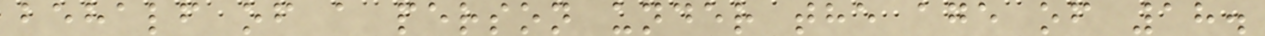behalf of a person under the age of 18.
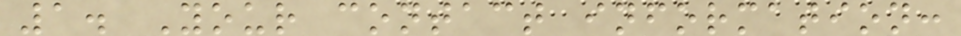1. Your contact information:
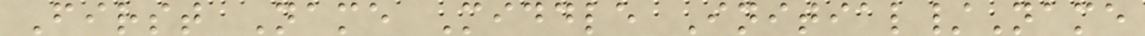First Name Middle Initial/Name
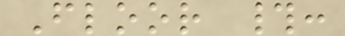Floor #:
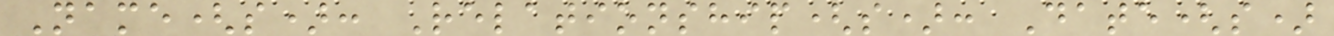Name(s): Relationship(s): Date(s)
